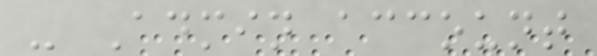- Admin account
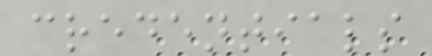credentials
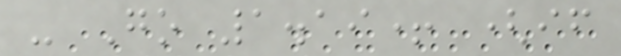- Go 1.19+ (if
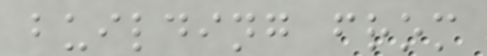building from
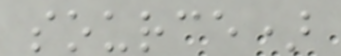source)
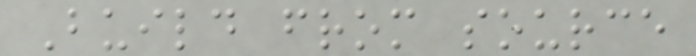Build from source
